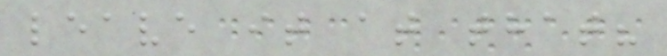leave it at that?
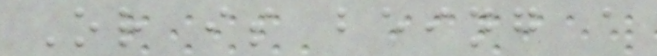Or is being a
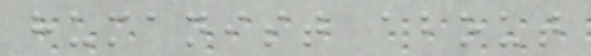humanist about
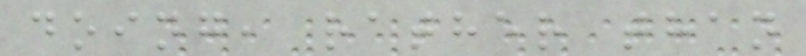doing, rather than
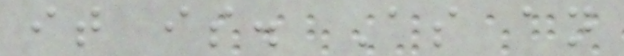it is. As an
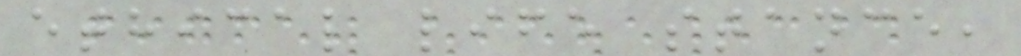ethical life stance,
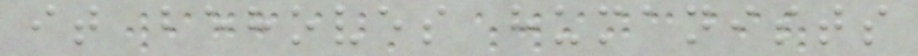it behoves humanists
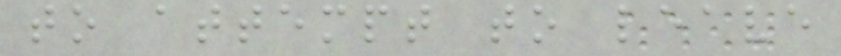to attempt to leave
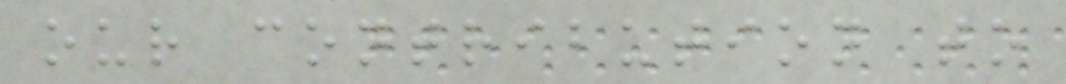our contribution to
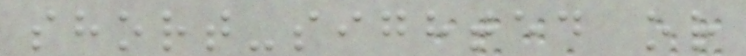short-sighted or
